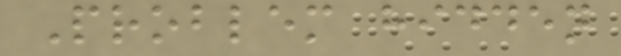Problem hidden
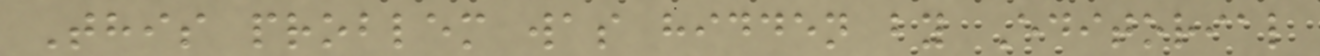This problem was hidden by Editorial
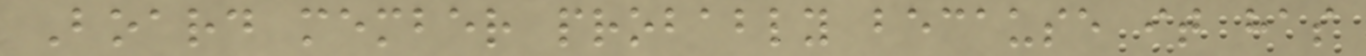Board member probably because it has
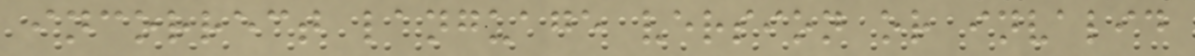incorrect language version or invalid
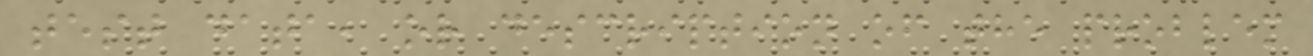test data, or description of the problem
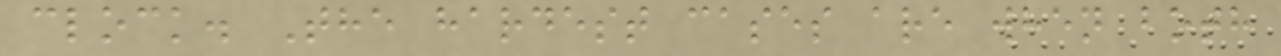clock. The hardest cases are when both
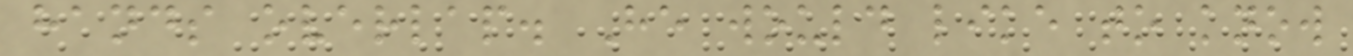hands overlap. He would like to know
